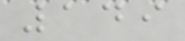149
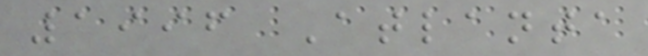1996 Atlanta
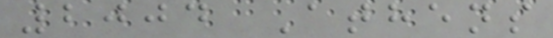2004 Athens
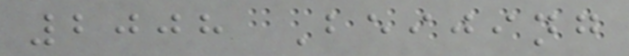2008 Beijing
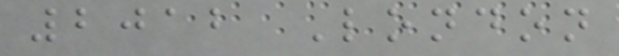2012 London
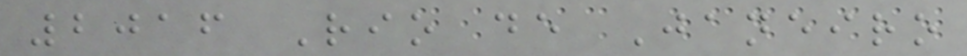2016 Rio de Janeiro
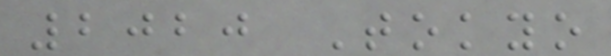2020 Tokyo
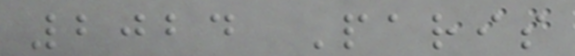2024 Paris
